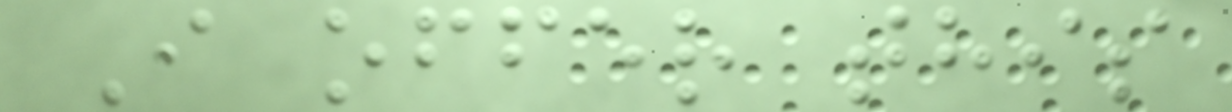I offer this
